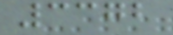3372
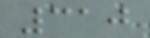310
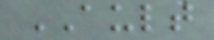AULT
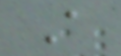A
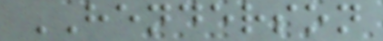HENDERSON
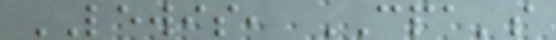LEWIS, CPA's
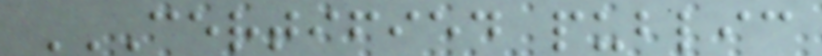CERTIFIED PUBLIC
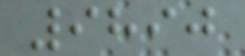9890
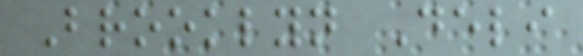Brooklyn Deli
